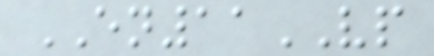EN11VP
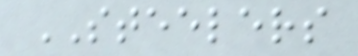STEELERS
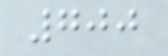700
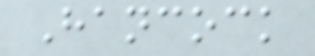Hancock
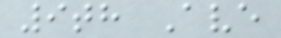9th Ave
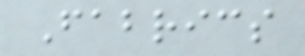Fabrics
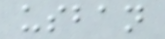usban
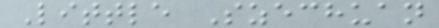Little Szechuan
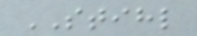STIHL
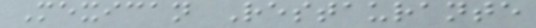Mexican Restaurante
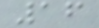16
